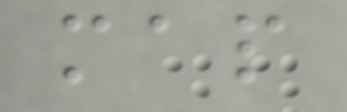map
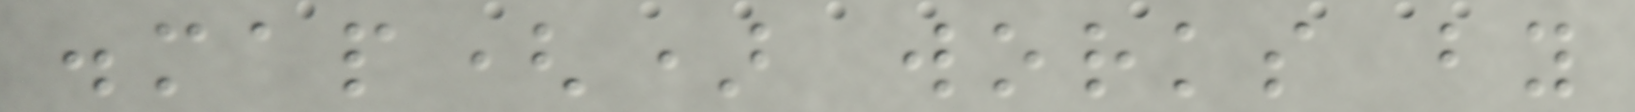.map() works by
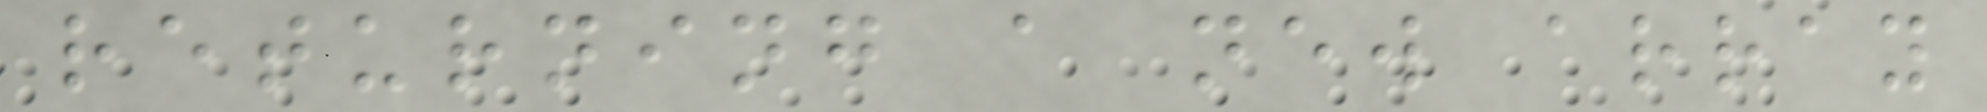returning a new array
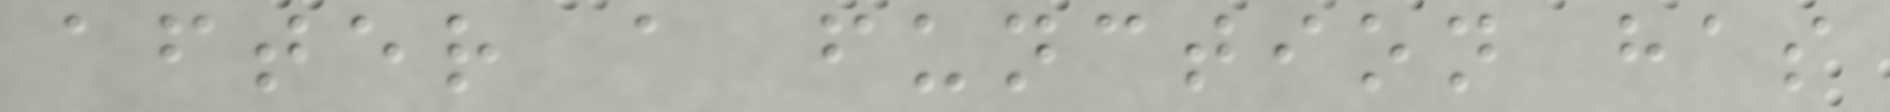after a function has
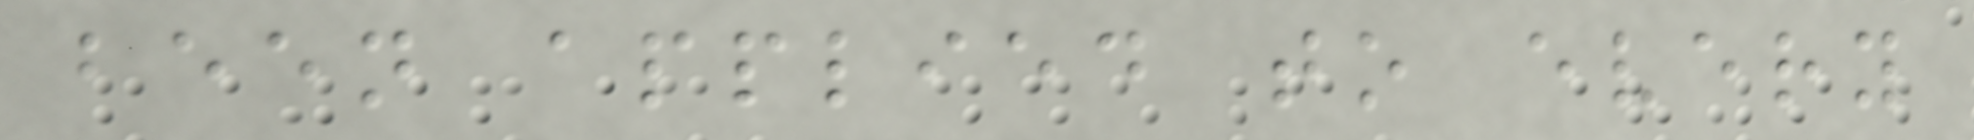been applied to every
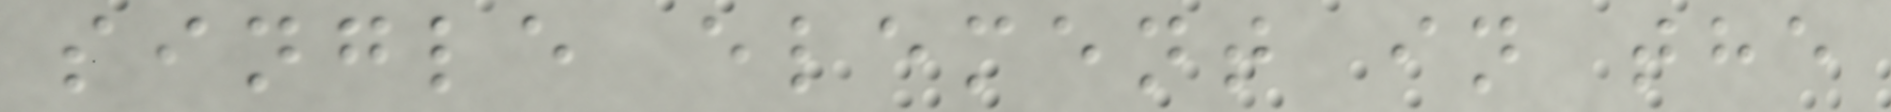single element in the
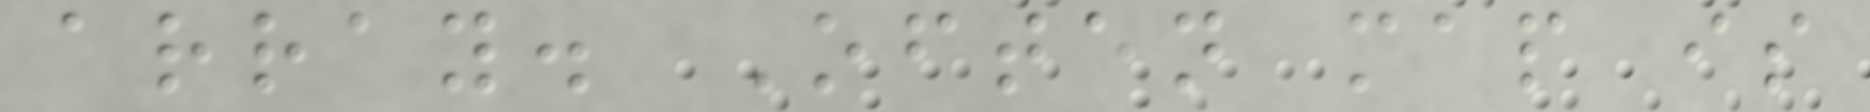array. Often map is
